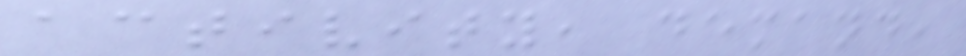activity, demand,
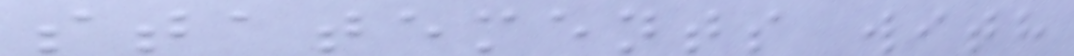statements with
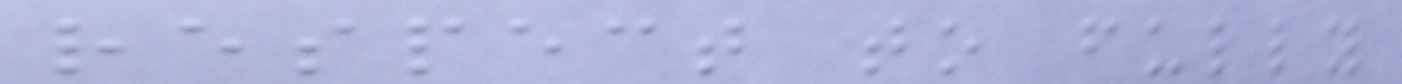respect to fully
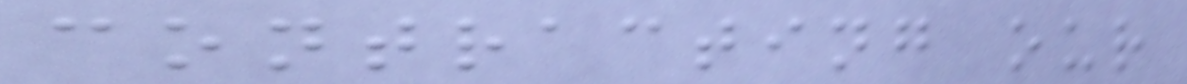contracting our
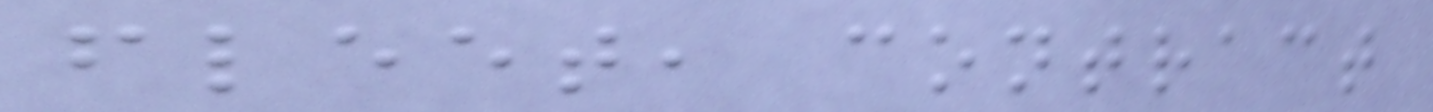fleet, contract
